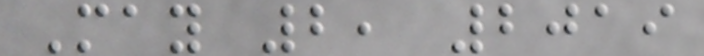May 2, 2019
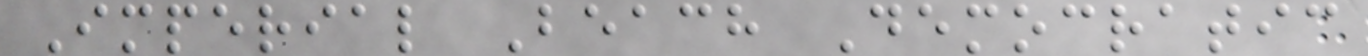Imperial Beach Democratic
